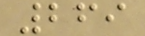269
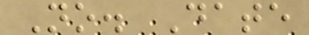No. Date
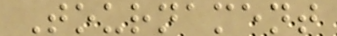Tournament
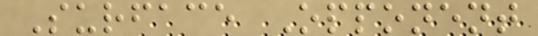Surface Opponent
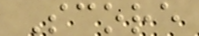Score
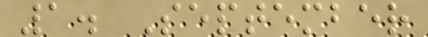1. September
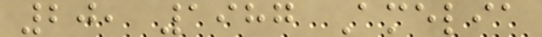20, 1987 Amelia
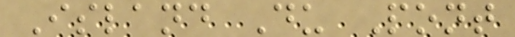Island Du Pont
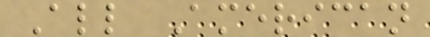All American
